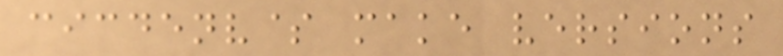cicdenv$ make versions
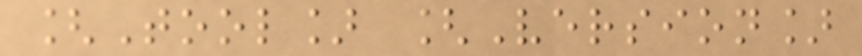[Tool] [Version]
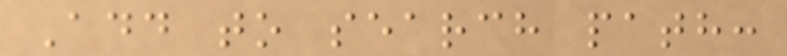Add to search path:
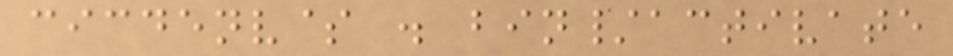cicdenv$ . bin/activate
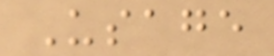Usage
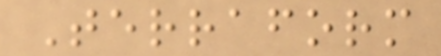Terraform
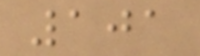101
